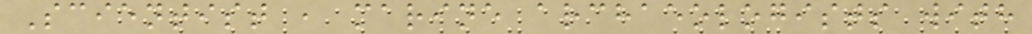Scientist , marine archaeologists with
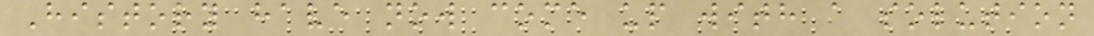History have now come up with a solution
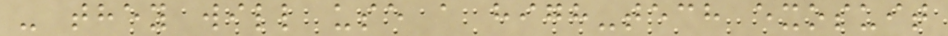- they will use a high-tech exosuit
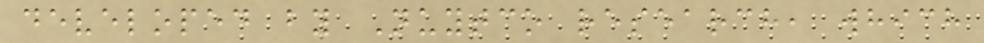developed by Nuytco research, which
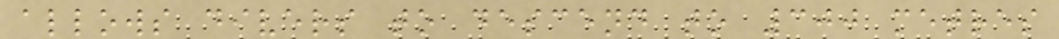allows divers to descend to 300 metres
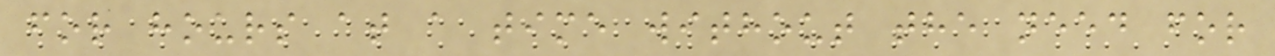for hours at a time without the need for
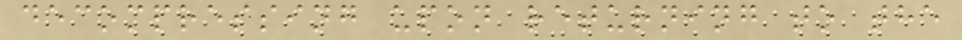decompressing upon returning to the
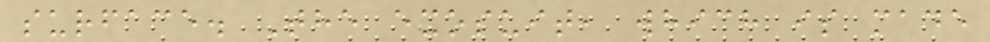surface. The exosuit, which is made
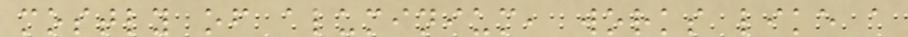mostly of aluminium, works like a
